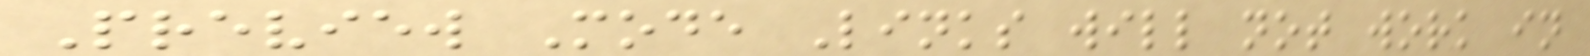Preview Mode Links will not work in
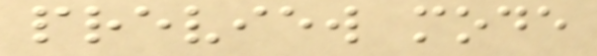preview mode
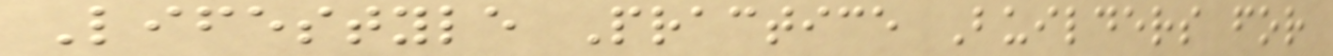Lifestyle Practice Builders for
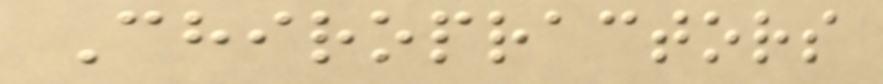Chiropractors
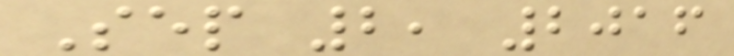Sep 2, 2016
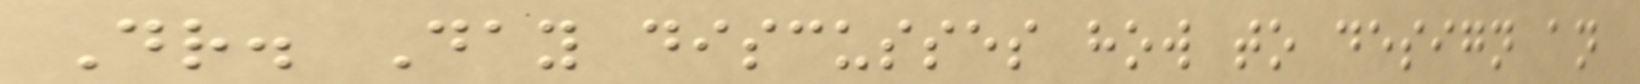Dr. Day discusses how to design an
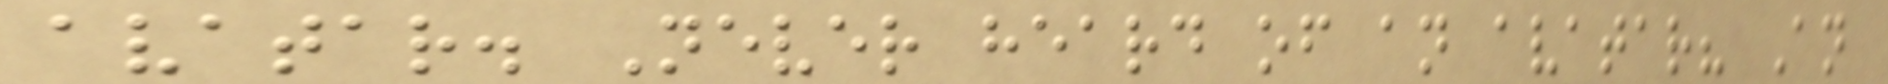avatar. Never heard of an avatar? An
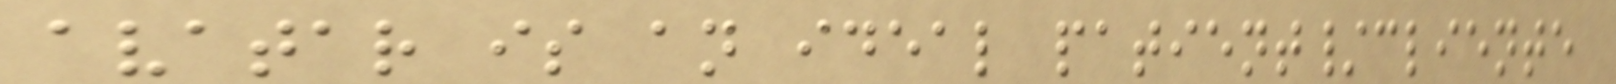avatar is an ideal patient/cliente
